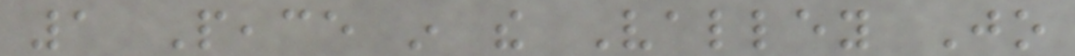1 Peace in the Valley Jo
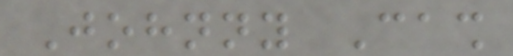Johnny Cash
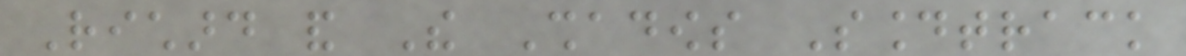Richard and The Shadows Soundtrack
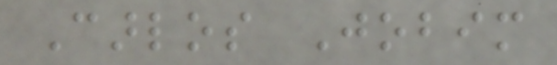Carlos Jobim
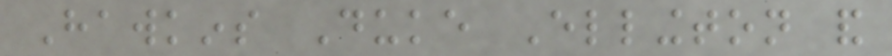Hawkins Duke Ellington and
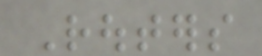Routers
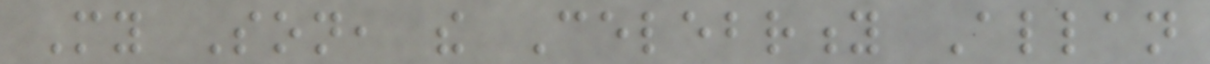My Son, the Celebrity Allan
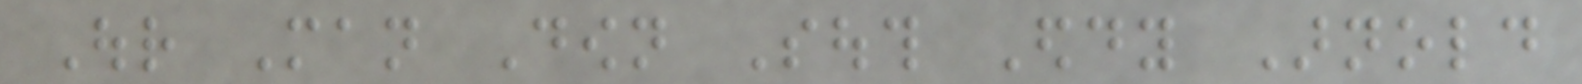Our Man Down South Eddy Arnold
